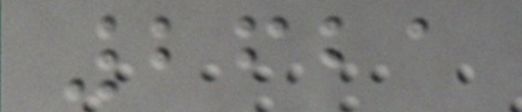2621
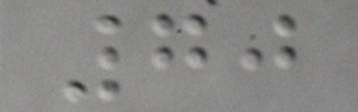70
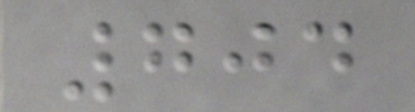704
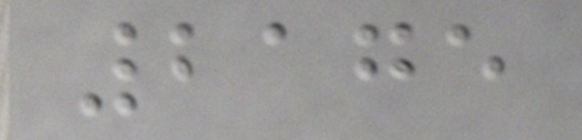2175
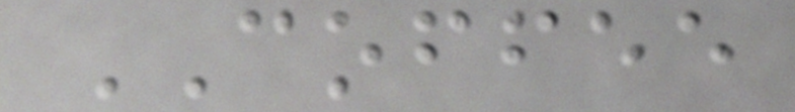COFFEE
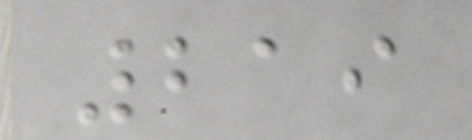219
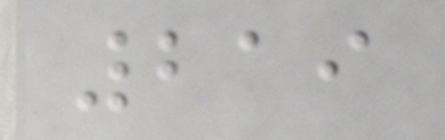219
